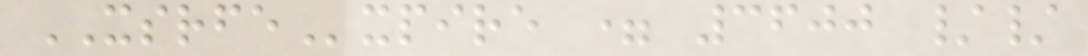XSRFExpire = 3600 //
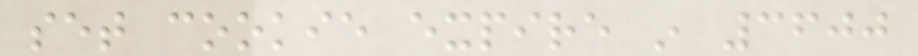set cookie expire in 3600
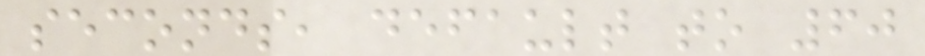seconds, default to 60
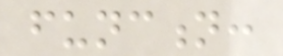function:
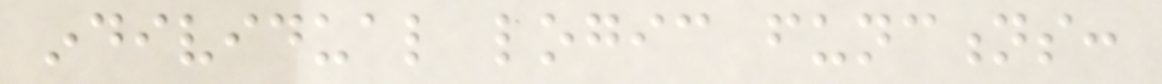individual logic functions:
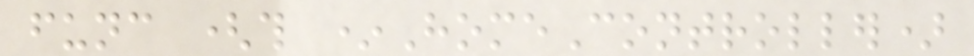func (this *HomeController)
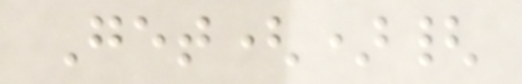Get(){
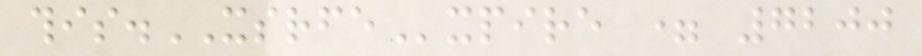this.XSRFExpire = 7200
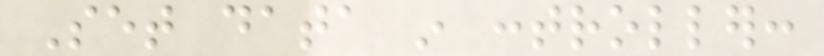Set data in controller:
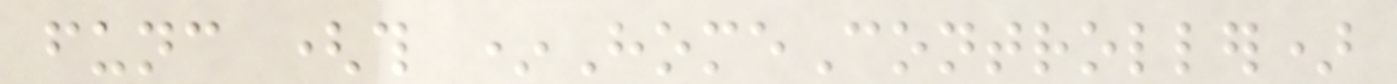func (this *HomeController)
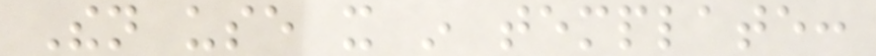Then use it in template:
